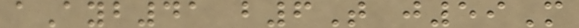aAyb41 b6T j59M
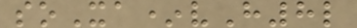soXa*vH8l
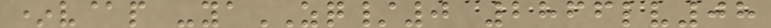*v@p -yaZQ/0 2866lv08
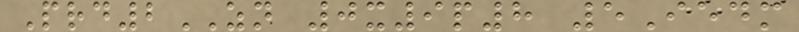Prd2ZN 0x9p8 5Iedm
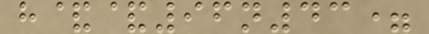h&&96n43=
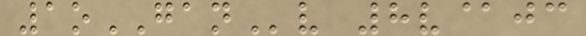1oGANv 8v@jc
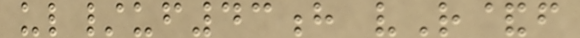ul/uf43h vR&f
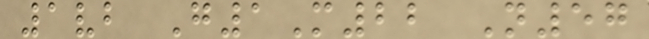1vb G1M22 N57
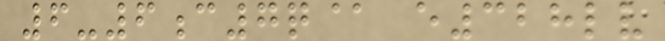6-6c7q@ e328lv
